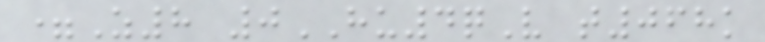=Z8 0HU4qV t068k
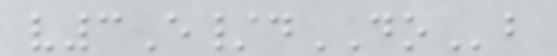v3E/dDOb
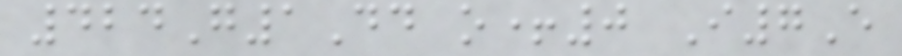424G1Dd o+0 I7E
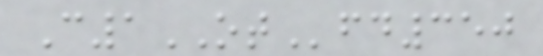C1OTfd350
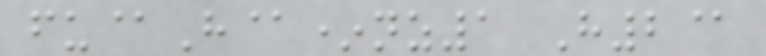fu@H@*nz1 H2@
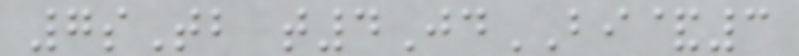7sTb t4JdBI&3
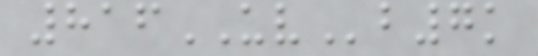816UVb7k
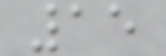15
